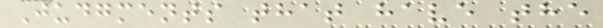Judgments that have the
